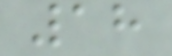18
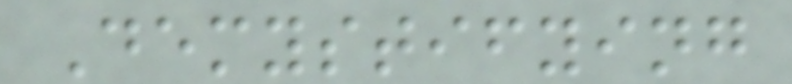Demystifying
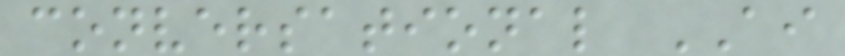conversational AI
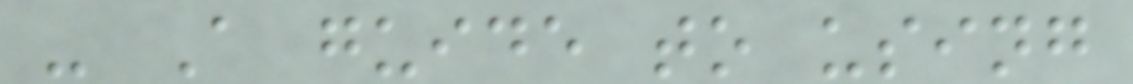- A guide to using
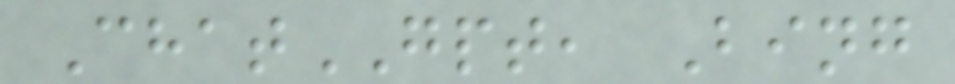ChatGPT, Bing
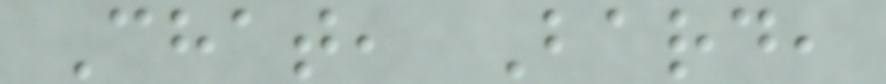Chat, Bard,
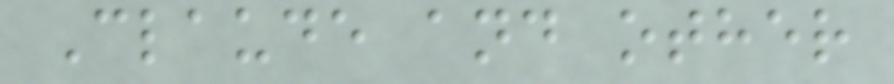Claude and other
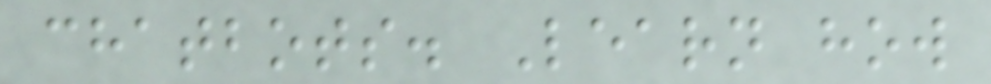chatbots. Learn how
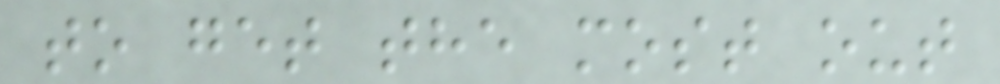to get the most out
